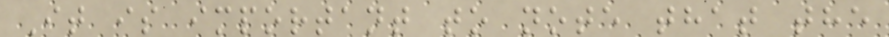It is important to note that the
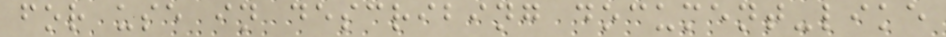for use in describing document-like
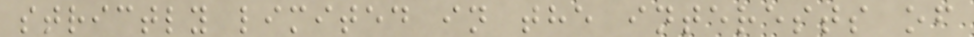strictly limited in the interests of
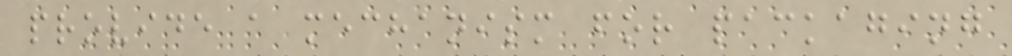provide a mechanism for packaging
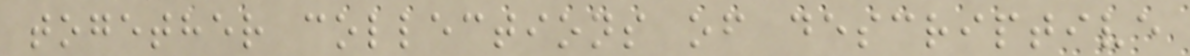together collections of descriptive
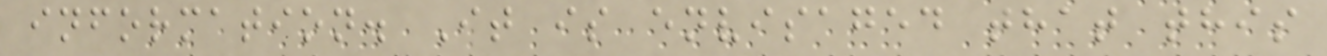information. It is envisaged that this
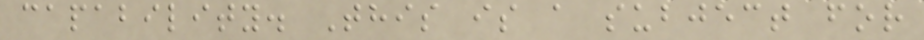capability. This is a subject for
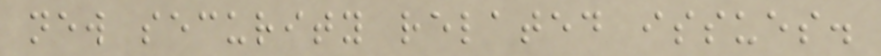new security related issues.
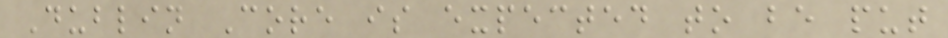Dublin Core is expected to be put
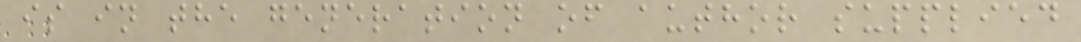is in the generation of author supplied
